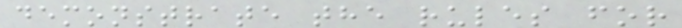demonstrate the rules for
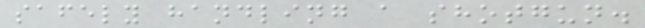safely handling a shotgun.
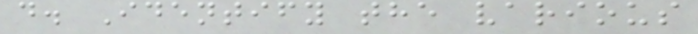d. Identify the various
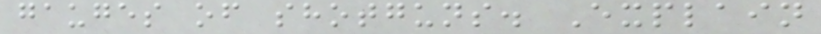gauges of shotguns. Explain
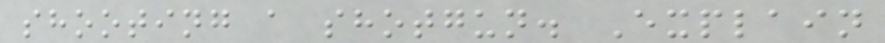shooting a shotgun. Explain
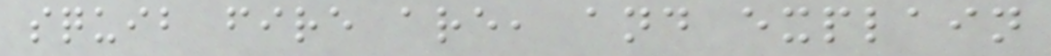squib fire are, and explain
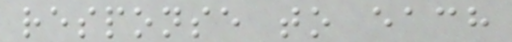response to each
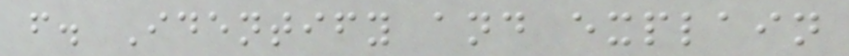f. Identify and explain
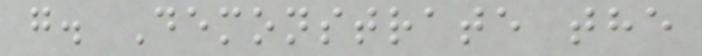g. Demonstrate the
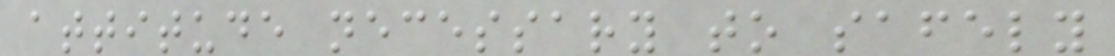attitude necessary to safely
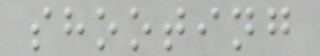shooting
